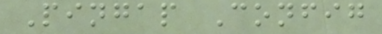Pingap Config
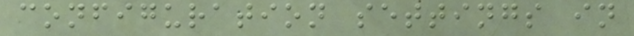configuration settings in
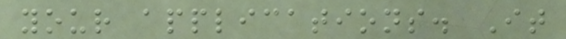your applications. It
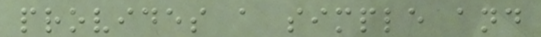provides a simple and
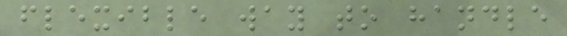flexible way to handle
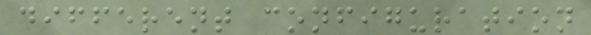different configuration
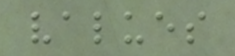values
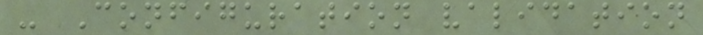- Configuration validation
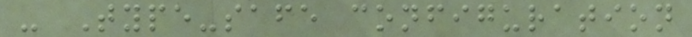- Type-safe configuration
